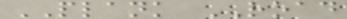PLANK ROAD
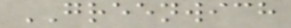GREENWICH
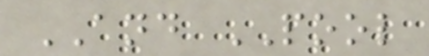AND POOL
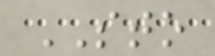STO
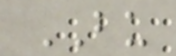BU
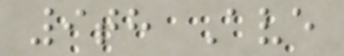9th Ave
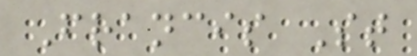Francis St
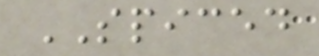SPICED
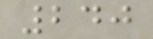240
